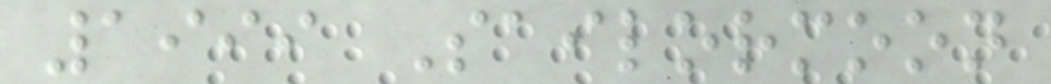1999 Sailormoon
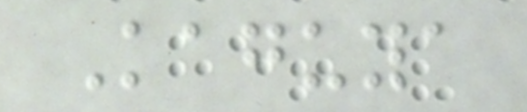Kaguya
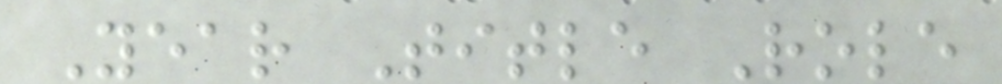Year Title Role
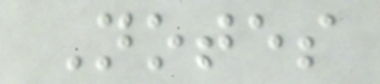Notes
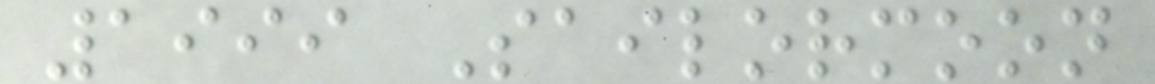1999 Sailormoon
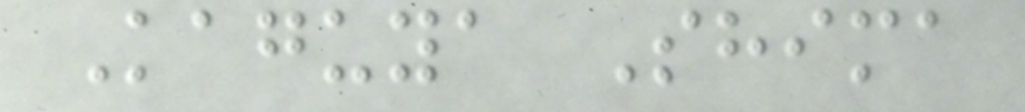Kaguya Shima
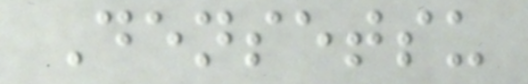Densetsu
